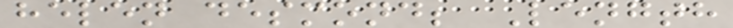helen desmond; Length
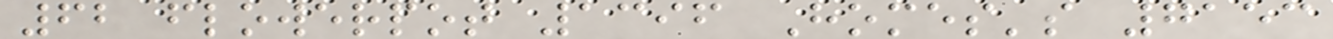62 flowerpot 1396 Homes's 7153
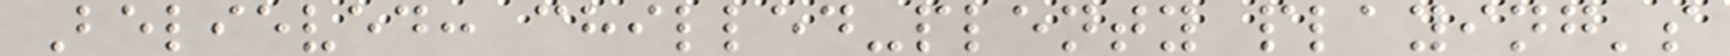Believed: chilled-plenty playing's
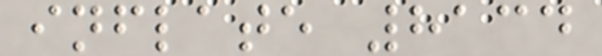inflate 8134
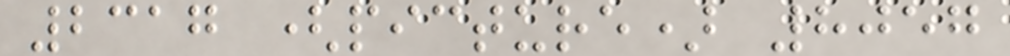2317 (picture) 8057
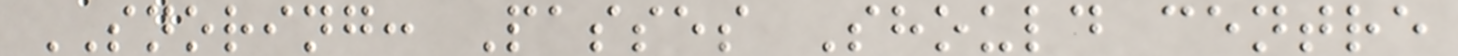SNORING: Passes Should centre
